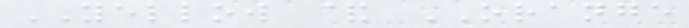YELLOW & ORANGE
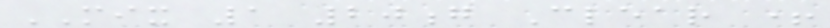MIX 1 20g Clear +
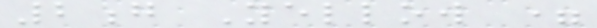2g Yellow =
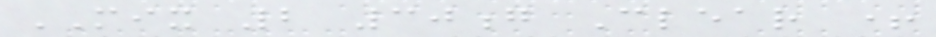MIX 2 30g Clear +
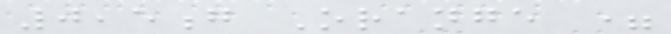0,5g Orange =
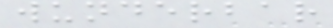wunderbar
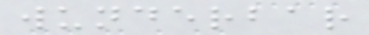wunderbar
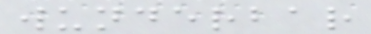wunderbar
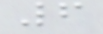6
